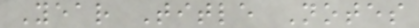Year Title Notes
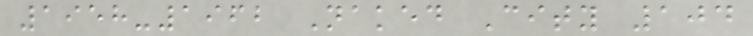1958-1962 Naked City 104
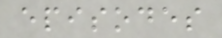episodes
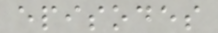episodes
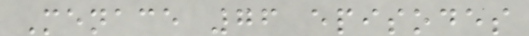Menace 76 episodes
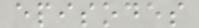episodes
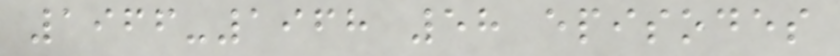1966-1968 58 episodes
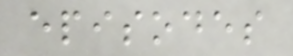episodes
